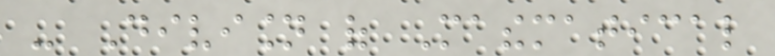- Division of Mathematical
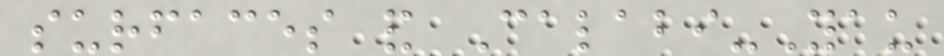surfaces and Calabi-Yau
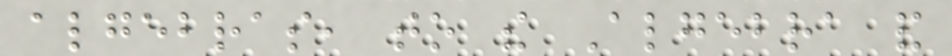algebras, to the Algebra and
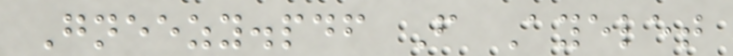Gneezy.pdf From Ayelet
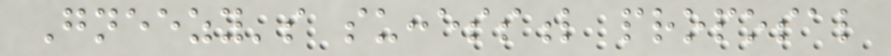Gneezy's successful proposal
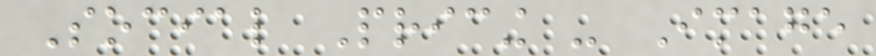Social Pricing - Image
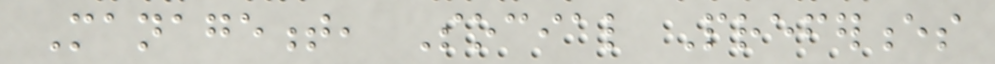Management, Social Preferences
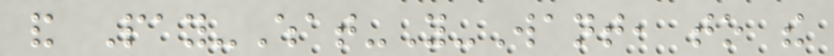and Pay-What-You-Want, to the
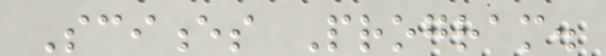Sciences Program.
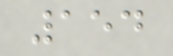154
